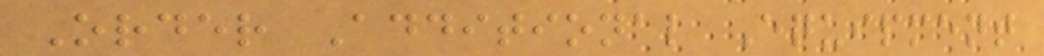Order Additional Equipment
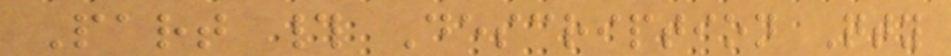Part # Description Qty
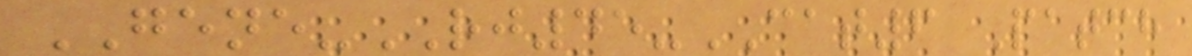GENE-RJ45-CAT6 Patch
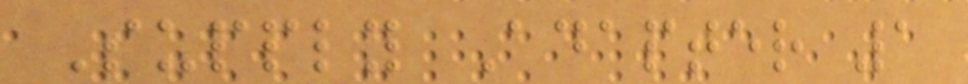Supply Adapter 1
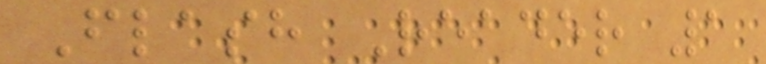Flash Reader 1
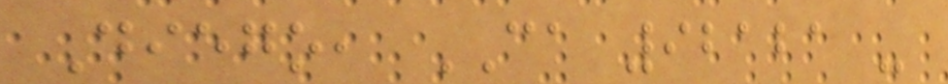Diego, CA 92121 -
